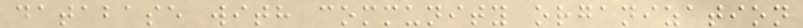database with community organization
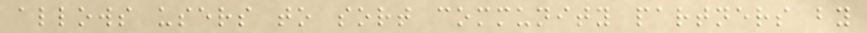allows users to sort community partners by
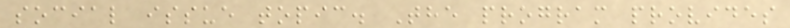social issue topic. The program provides
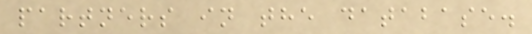partners in the database.
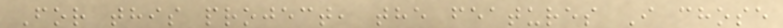For this project, the features I chose
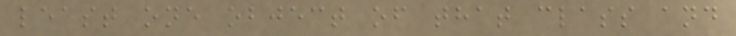least one object of that class and
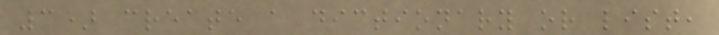3) create a dictionary or list,
